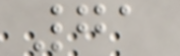71
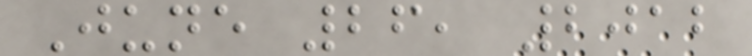June 26, 2012
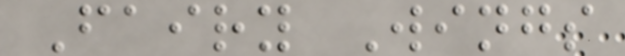Fairy Wings
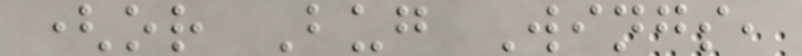(or Bug Wings,
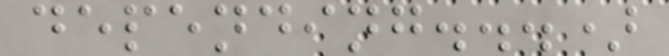depending...)
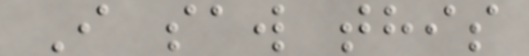I saw this
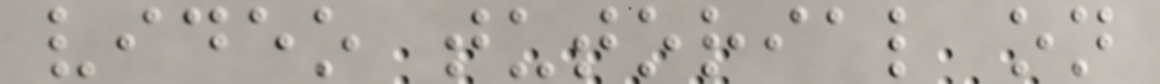video tutorial on
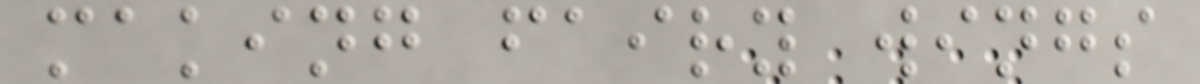making fairy wings
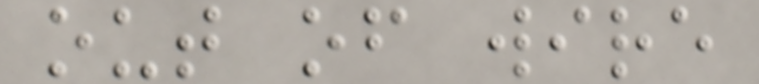out of wire
